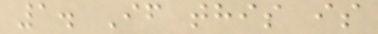1. If this is
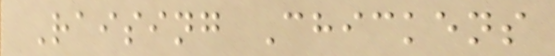Raising Chickens
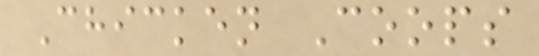Chicken Coops
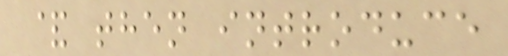& then introduce
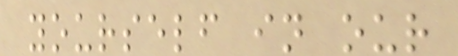yourself in our
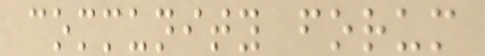community forum
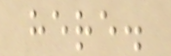here.
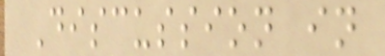Discussion in
